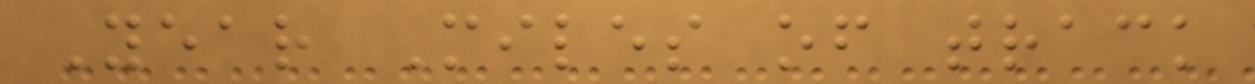Year Miles of track
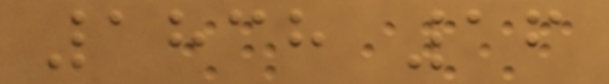1838 16
